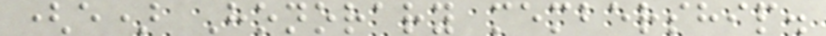(e) Honorary membership.
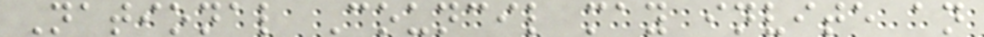National Council may invite an
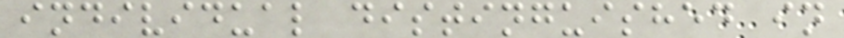individual distinguished in
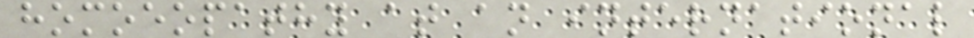homoeopathy at an international
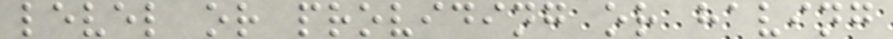level or providing or having
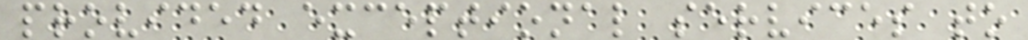provided exceptional services to
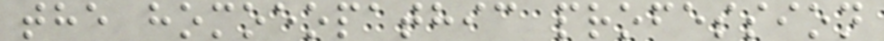the homoeopathic profession
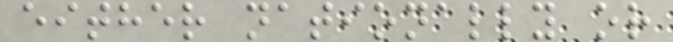either nationally or
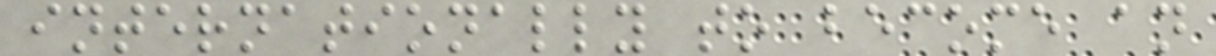internationally to become an
